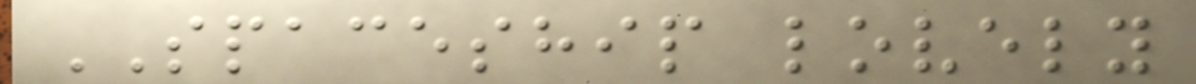SPACESHIP lovely
